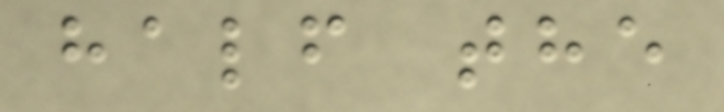half the
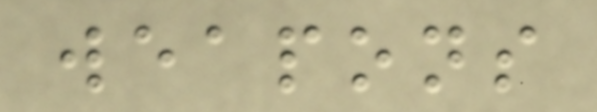weapons
